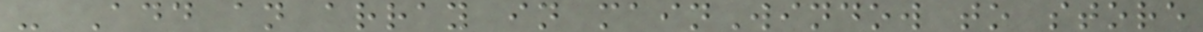- Add an array in mainWindow to store
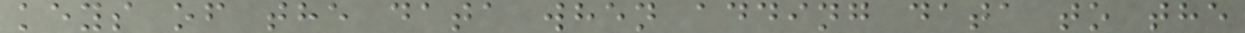keys of the data when adding data to the
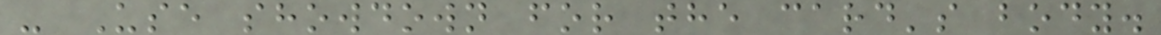- Use showdown for the card's body.
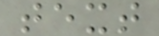text
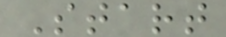Start
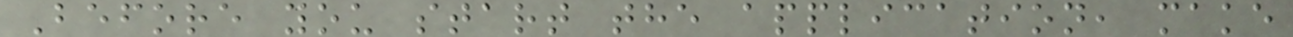Before you start the application, make
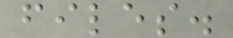files.
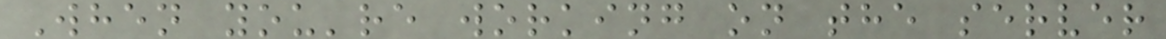When you're working on the server
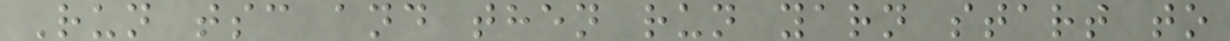Run tsc and then run yarn start to
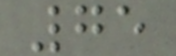75
